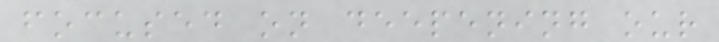focused on deepening our
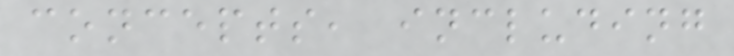concepts, including
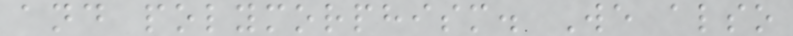and polymorphism. We also
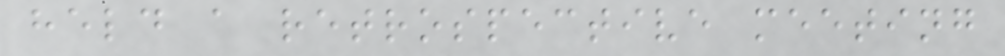held a retrospective meeting
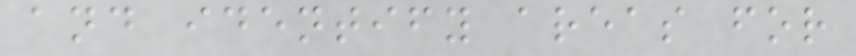and identify areas for
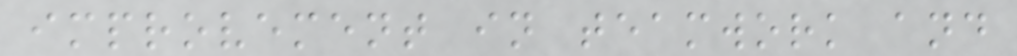improvement in teamwork and
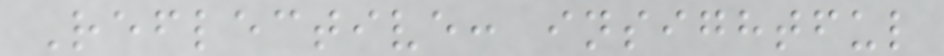Reflective: insightful
